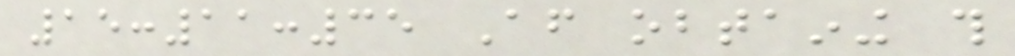15:11:35 After obtaining this
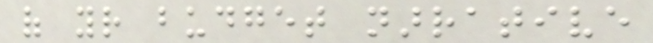of your budget narrative
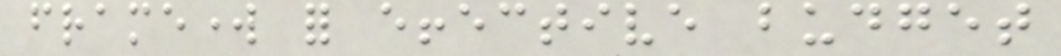framework for effective budget
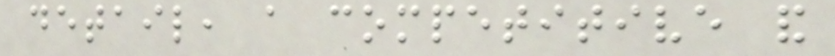detail, a competitive and
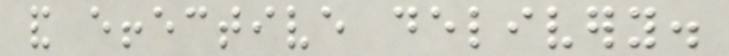and effective delivery.
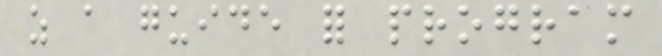as a guide for program
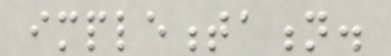implementation.
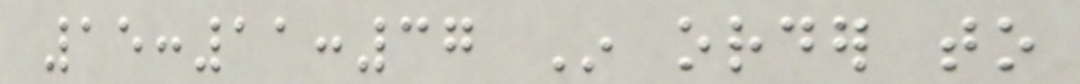15:11:37 In order to
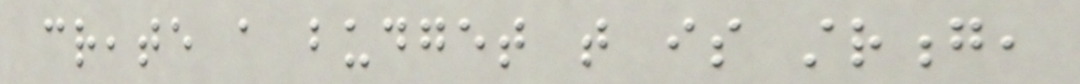create a budget that is strong,
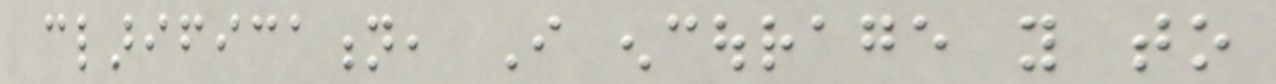clarification, I encourage you to
